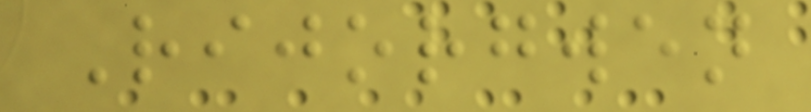Rijorgwen
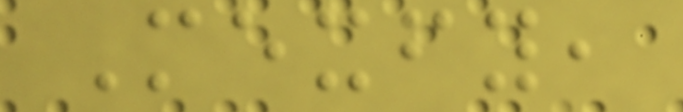Mexfy,
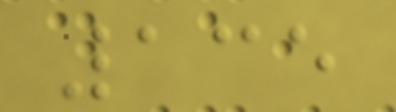135
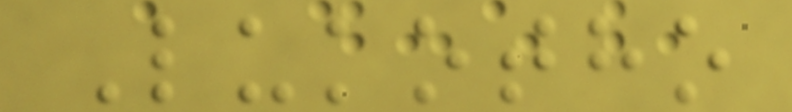Lukotho
